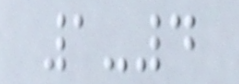1-4
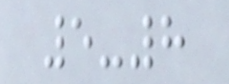5-8
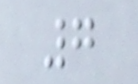7
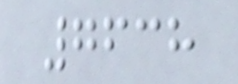7638
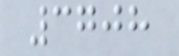3708
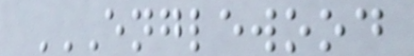ENGLEWOOD
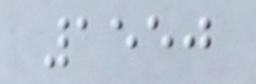1550
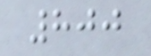800
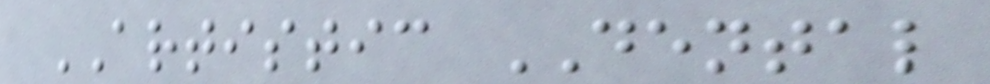ARTISTIC DENTAL
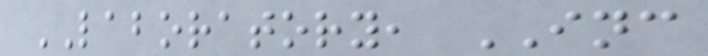LABORATORY, INC
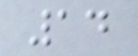14
